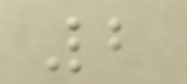2
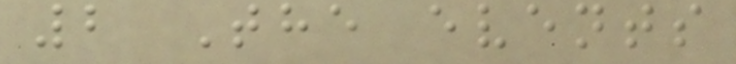2 The events
